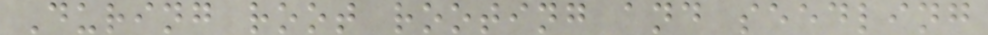During root rooting and seedling
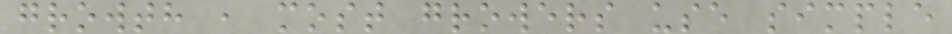growth , most growers use simple
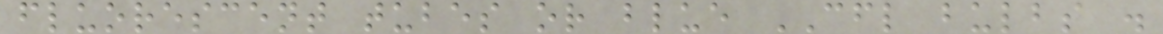fluorescent tubes or blue CFL bulbs .
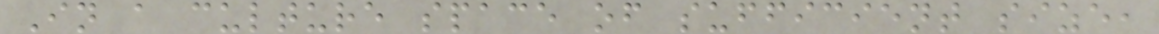In a culture space of sufficient size,
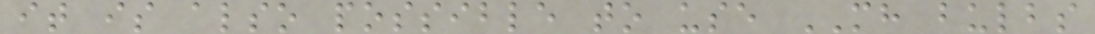it is also possible to use MH bulbs
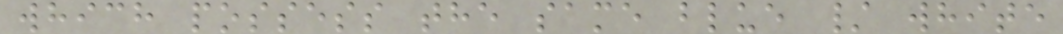which possess the same blue / white
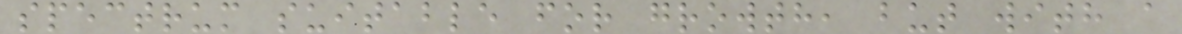spectrum suitable for growth, but with a
